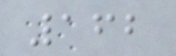162
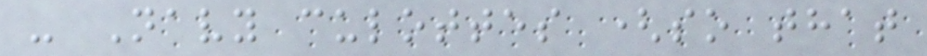- Navy culottes (so that
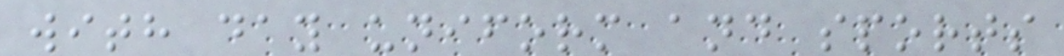with day uniform and sports
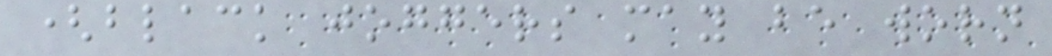(black joggers may be worn
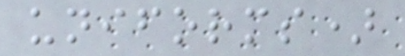uniforms)
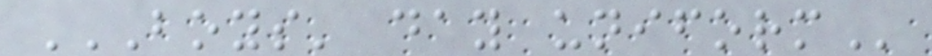BOYS' DAY UNIFORM
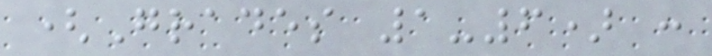(Grades 1-6) :
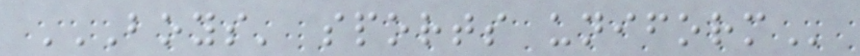BOYS' SPORTS UNIFORM
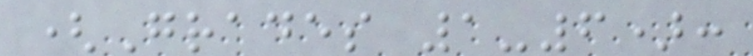(Grades 1-6):
